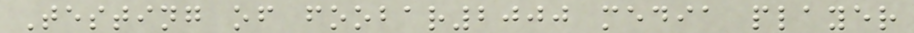Testing of foobar2000 media player
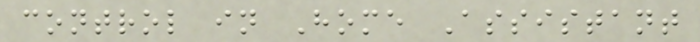control in Home Assistant
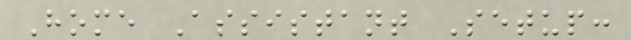Home Assistant Setup:
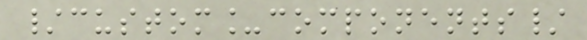/custom_components/
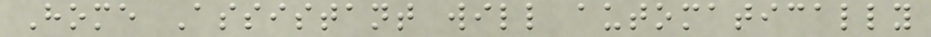Home Assistant will automatically
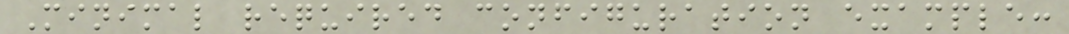Minimal required configuration example:
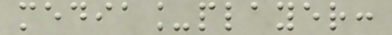media_player:
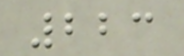223
